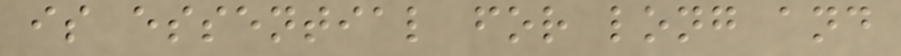is essential for long and
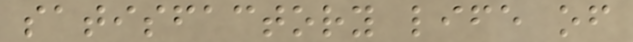satisfactory life of
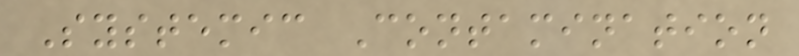Systemic Contamination
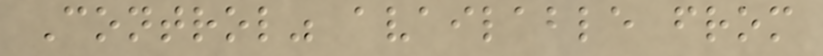Control" available from
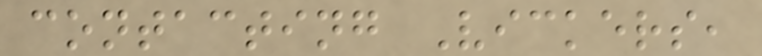contacting Vickers,
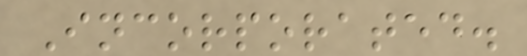Incorporated.
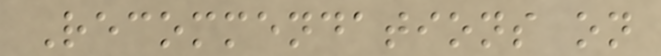Recommendations on
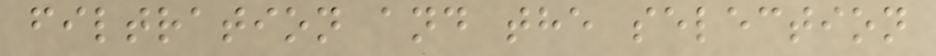filtration and the selection
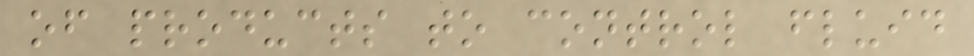of products to control fluid
